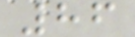86
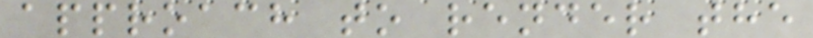approach to render the
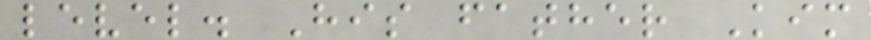level. His father Kim
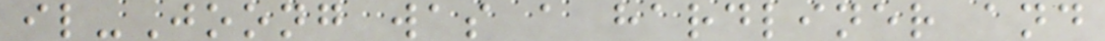il-Joong was a hardliner and
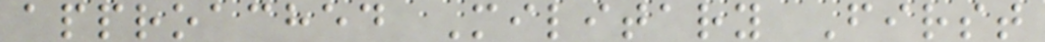approached Military First
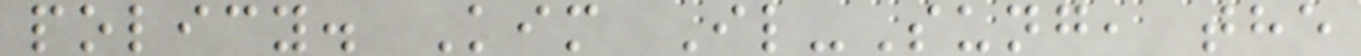policy. Kim Il-Sung, the
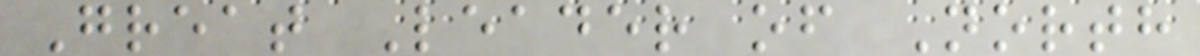Great Leader of North
